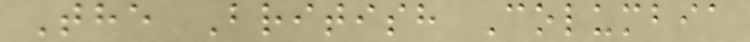The British Columbia
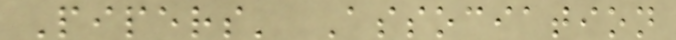Pipers' Association
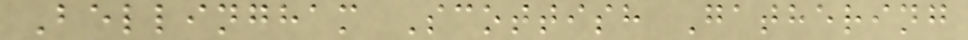Bellingham Scottish Gathering
